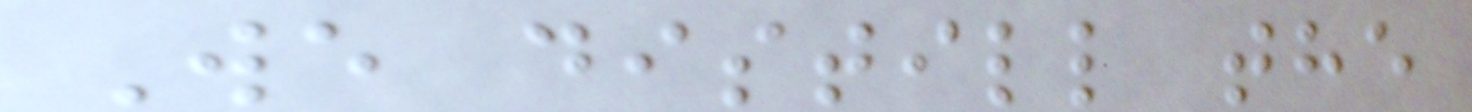We distill the
